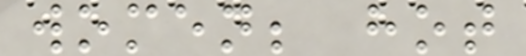women; hot
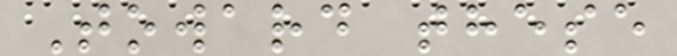Toward these
